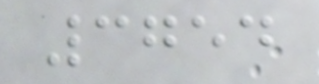3754
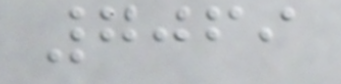7069
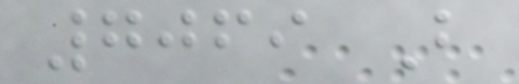7069 B
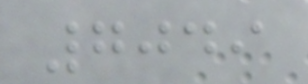7049
